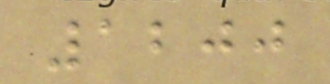1200
